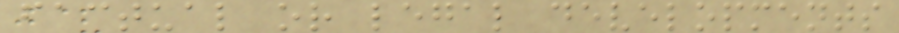factual or legal developments
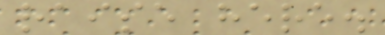raise here.
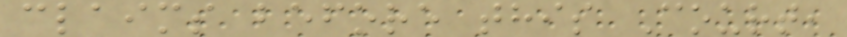claims before this Court,
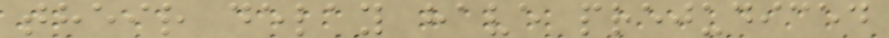their delay have prejudiced
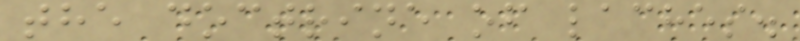the doctrine of laches.
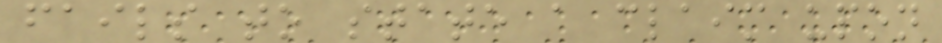fails to state a claim upon
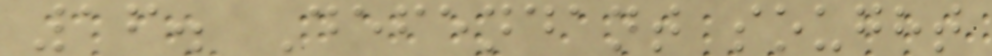16. Defendant sought
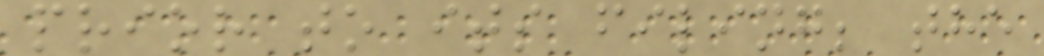prior to its filing; the
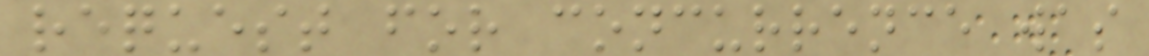request for concurrence was
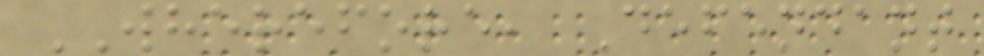WHEREFORE, Defendant
